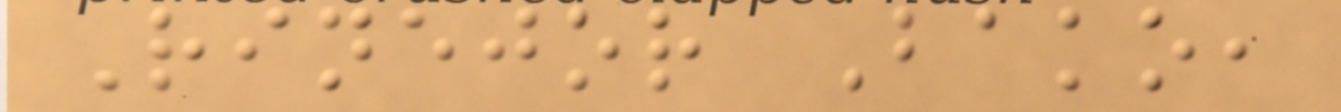Rinejor Bako,
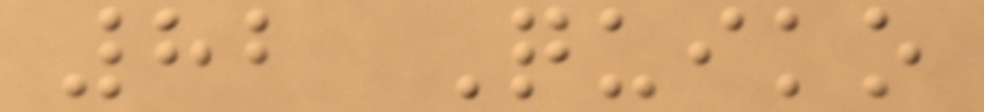82 Quiko
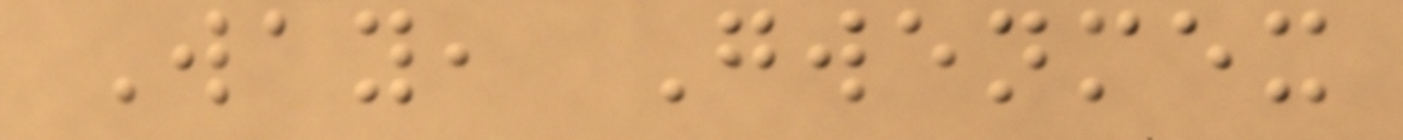Way, Gwenmex
